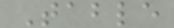Table
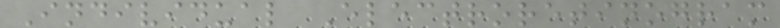Individual Electroretinogram
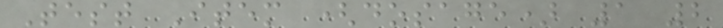Test Item (dosage) 1 2
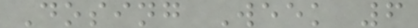Dosing Week 6
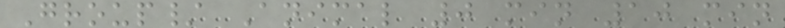Group/ Animal 0 min 10 min
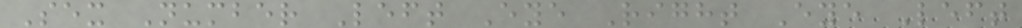Sex Number Left Eye Right Eye Left
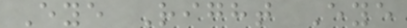Eye Right Eye
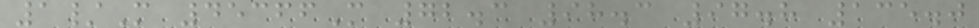1/M 45366M 72.3 98.3 97.8 135.0
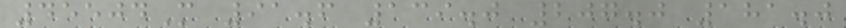45504M 91.6 139.0 207.0 181.0
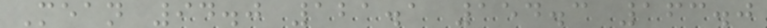Mean 94.0 121.1 154.3 163.0
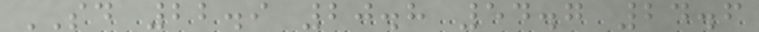SD 22.9 20.8 54.7 24.6
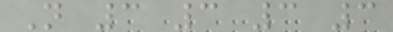N 3 3 3 3
